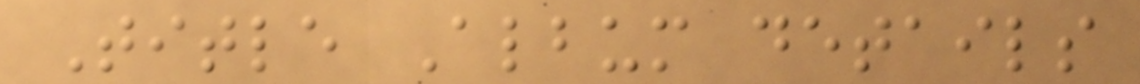Title Album details
